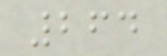264
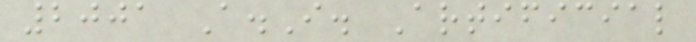2001 A.I. Artificial
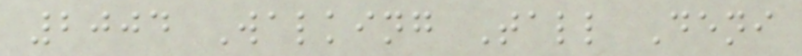2004 Walking Tall Deni
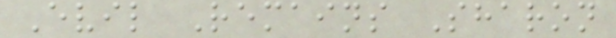Evil Remains Sharon
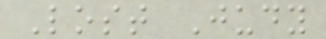Lost Judy
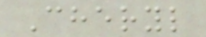Cheryl
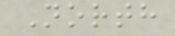North
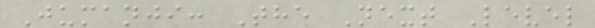Jumanji: The Next Level
